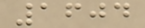1604
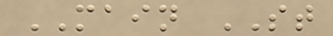MAIN ST
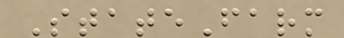StateFarm
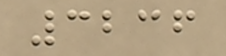3236
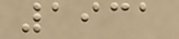1931
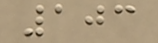103
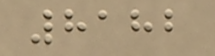8182
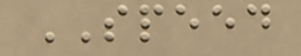SPEED
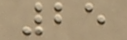25
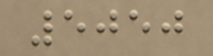5050
